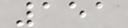151
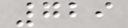729
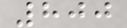800
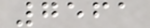7561
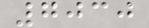7030
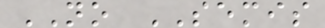NO SEMIS
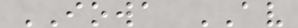IOWA AV
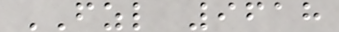FZL 9618
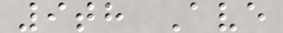9th Ave
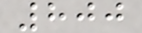800
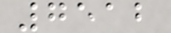7512
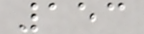153
